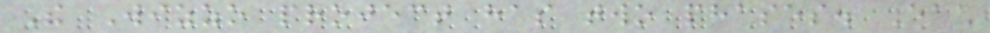The Wizzo project has two phases. Each
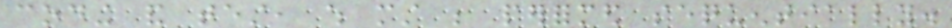coding and test, which must be performed sequentially.
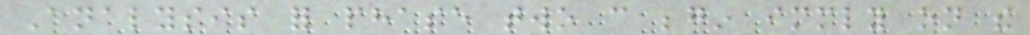Analysis for phase two can begin immediately on the
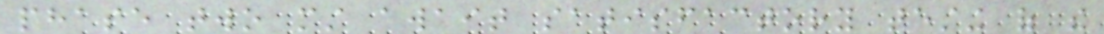phase two must await satisfactory testing of the
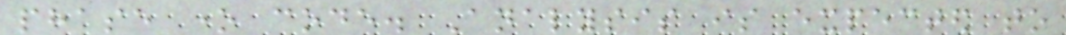phase one code. Analysis is expected to
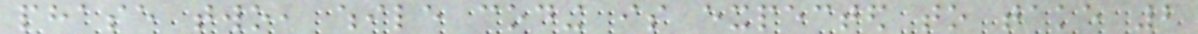phase two, while coding is expected to take 2
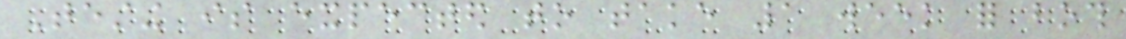Testing is expected to take 1 week for both
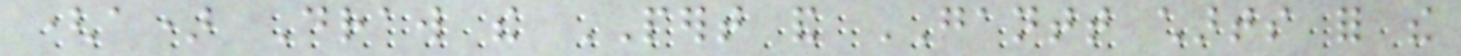(a) Draw the PERT and GANTT charts for the
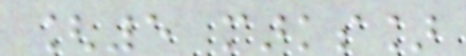[5 marks]
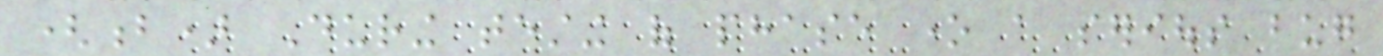(b) During testing of phase one a serious bug
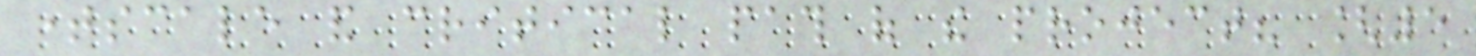timescale and critical path of the project? [5
